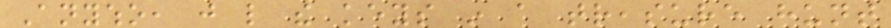Anywho, just like the keys in a treasure hunt
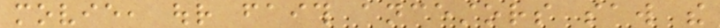movie, our faith ancestors saw the
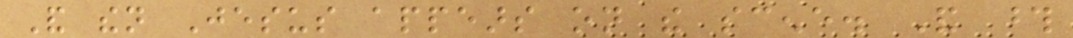And then Jesus appears on the scene. And those
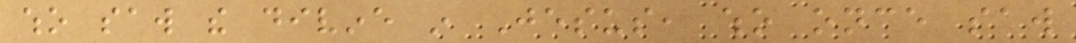who saw the divine in Jesus, who once saw
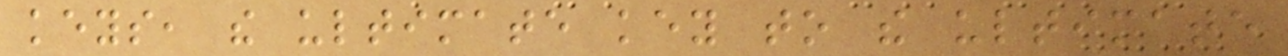keys, the ultimate key to the ultimate
